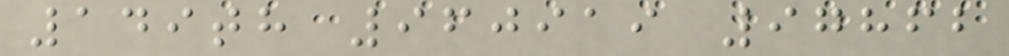149th 960919 97862
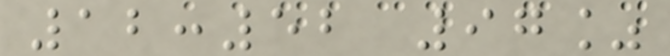12:52 97%
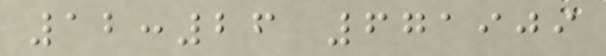12:26 671909
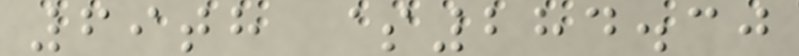69th $284.30
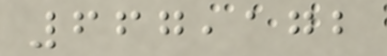667,172
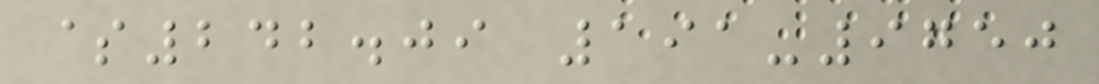$242.09 191-9750
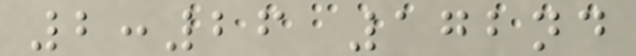2:26 172nd
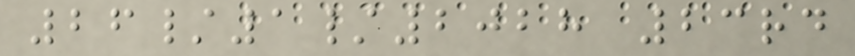26/1/2028 23rd
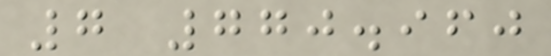7 770.960
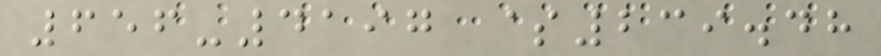656-4197 $239.48
